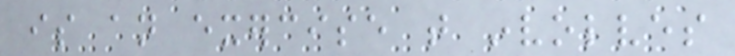is an exercise that involves
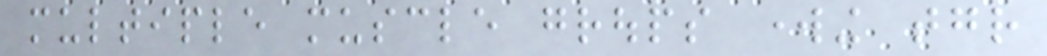multiple muscle groups working together
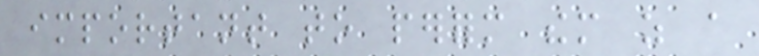important to perform them as a
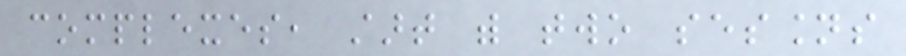complexes, start with two sessions
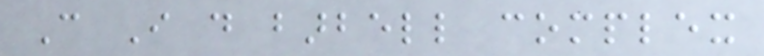Can I do barbell complex
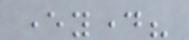everyday?
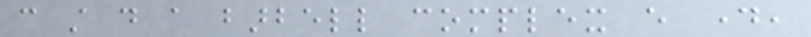can still do a barbell complex every day,
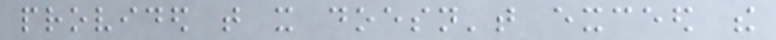provided that it doesn't exceed the
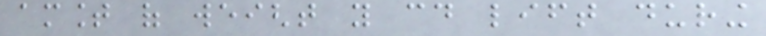amount of weight you could lift during
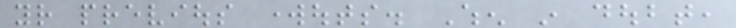your previous workouts. When in doubt,
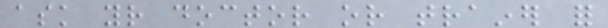ask your doctor or trainer for
